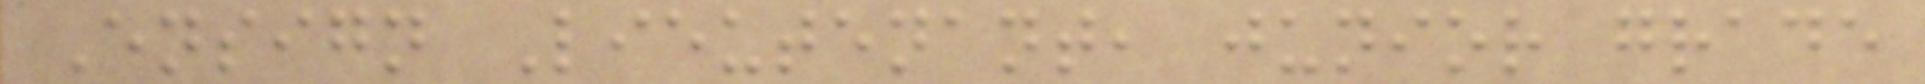Ensign Lieutenant, junior grade
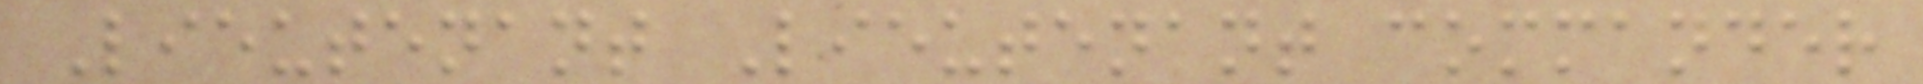Lieutenant Lieutenant commander
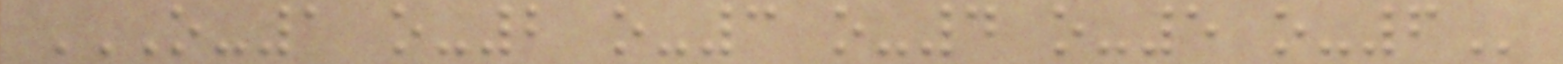O-1 O-2 O-3 O-4 O-5 O-6
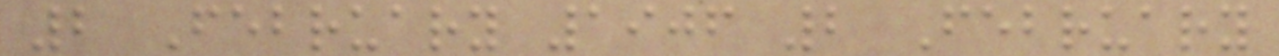2 February 1906 2 February
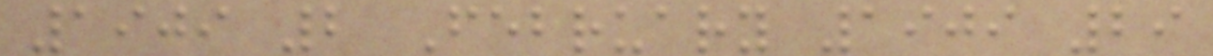1909 2 February 1909 29
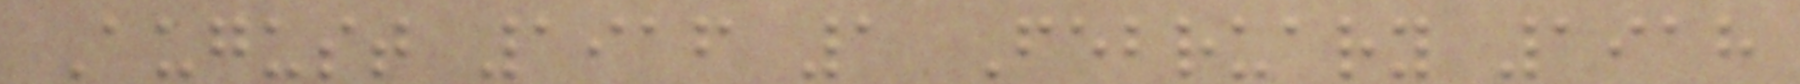August 1916 1 February 1918
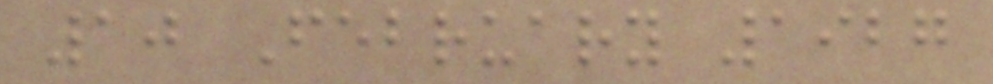10 February 1927
